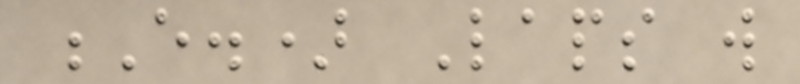E.) Laps will
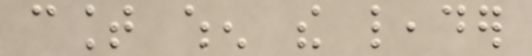count when the leader
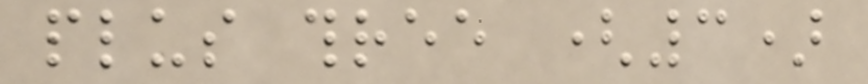plus three (3)
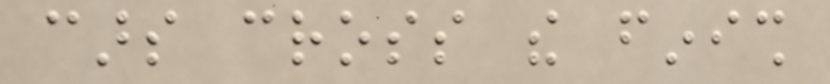cars cross the finish
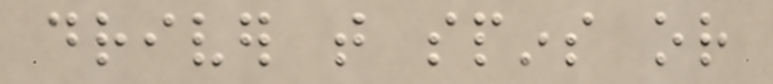driver that spins or
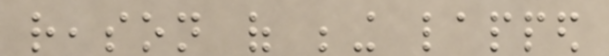reason of being lapped
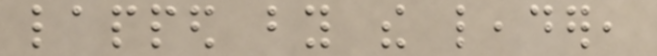lapped by the leader,
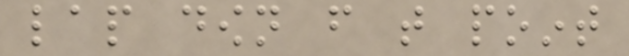lap down from that point
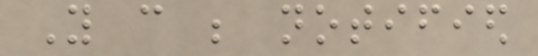You can be notified
